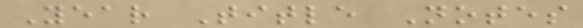Year Title Notes
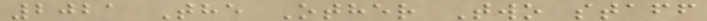2021 The Other Two staff
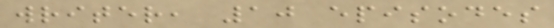writer, 10 episodes
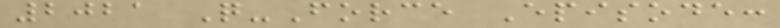2021 Q-Force Episode:
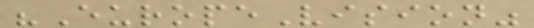"EuropeVision"
